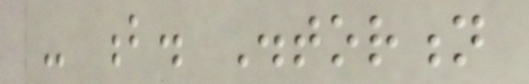- b. Distortion
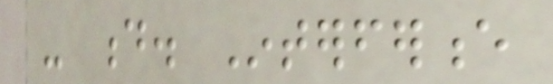- d. Interference
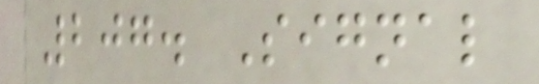207. Signal
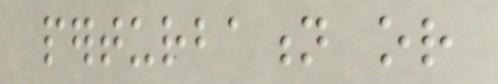perturbation or
